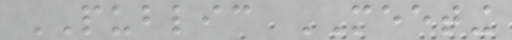PUBLIC MEETING
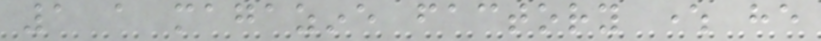1 a magazine factory where he
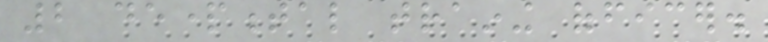2 departmental training officer.
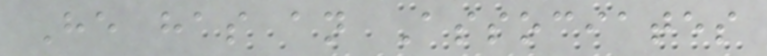He has an Associates
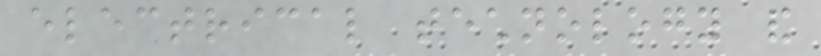electrical technology and
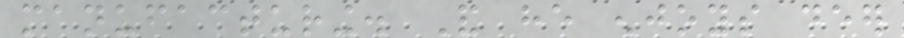manufacturing. And he enjoys deer
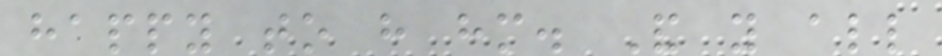happy to have him. And you all
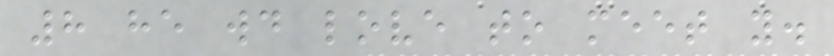8 he would love to meet you.
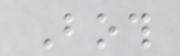Both
